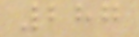287
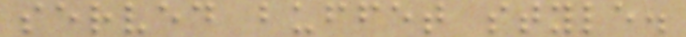served buffet style.
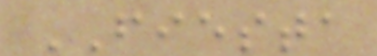FIESTA
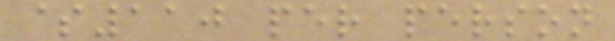$110 per person
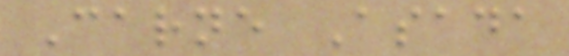Carne Asada
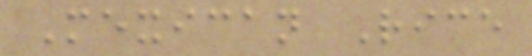Mexican Rice
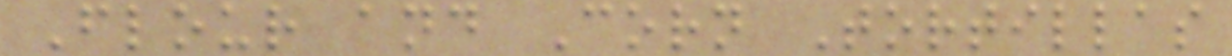Flour and Corn Tortillas
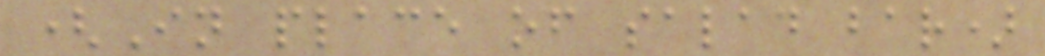(In place of salad bar)
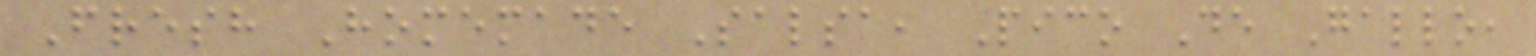Fresh Homemade Salsa, Pico De Gallo,
